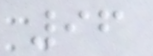96
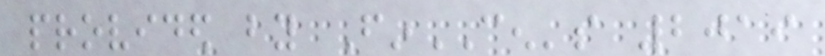provided by FinCEN's 2019
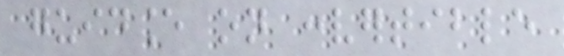guidance on convertible
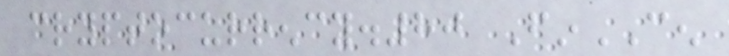cryptocurrency.80 FinCEN
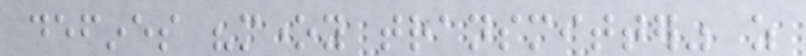defines "money transmitter" as
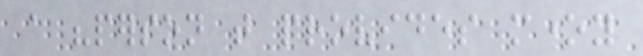a "person that provides money
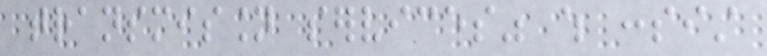transmission services" which consist
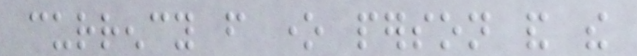currency from one person and the
